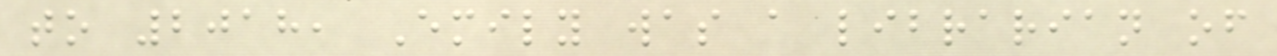to 2018, Emily was a librarian of
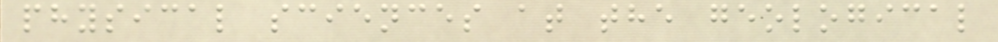physical sciences at the geological
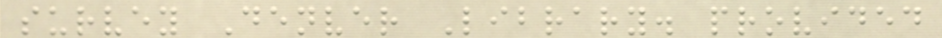survey Denver Library. provided
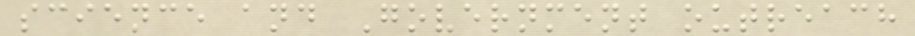science and Government outreach
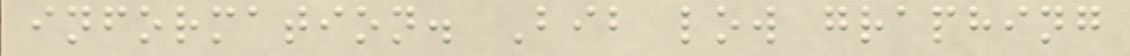information. Bib low graphing
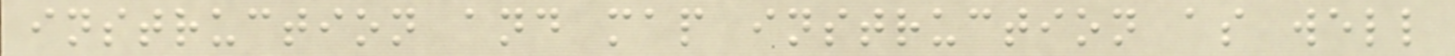instruction and map instruction as well
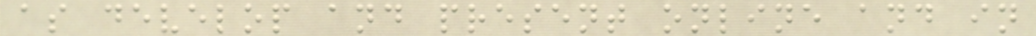as develop and present online and in
